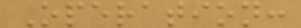Operation:
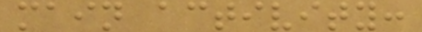main activity:
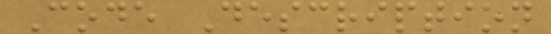Code Description
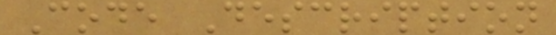Code Description
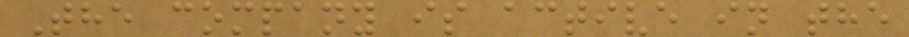The company is active in the
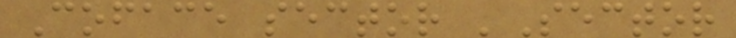Coface sector 'Sector
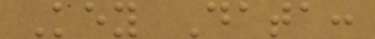Key Data:
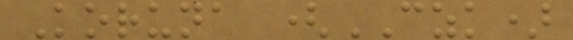Koruna (CZK)
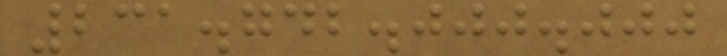231.742.000.000
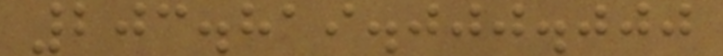203.819.000.000
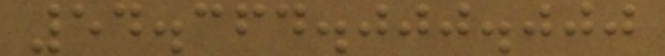54.364.000.000
